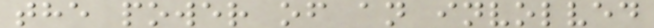the power of an involved
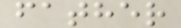father
